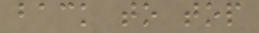back to top
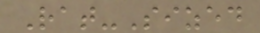Rat-Sized
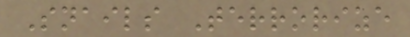Snails Terrorize
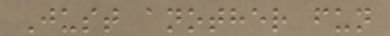Just another fun
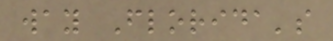way Florida's
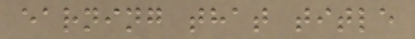earning that title
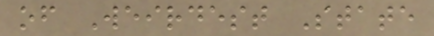of Weirdest State
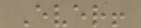Ever!
